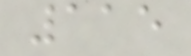115
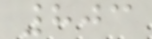803
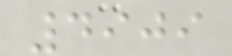4909
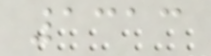1313
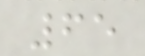65
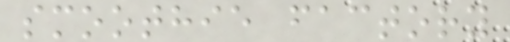smoothie factory
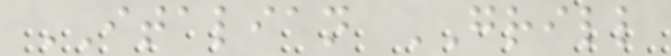ITALIAN GRILL
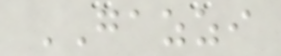GAZZI
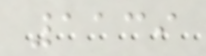1139
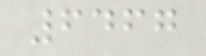6467
